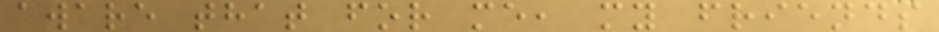aware that for me, my friends
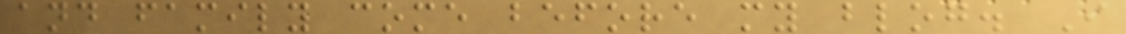and family come before my blog. I
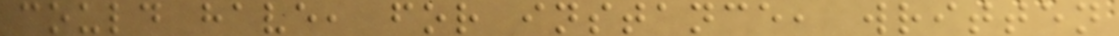could have, for instance, written
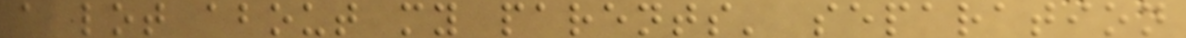a lot about my parents' separation
